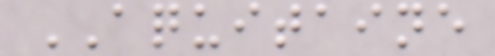AQUITAINE
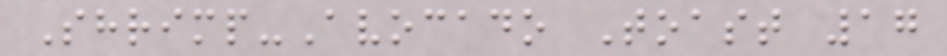Shrimp-Avocado Toast 17
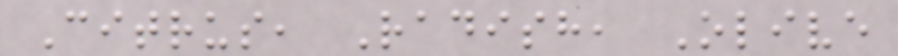Citrus, Radish, Olive
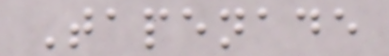Tapenade
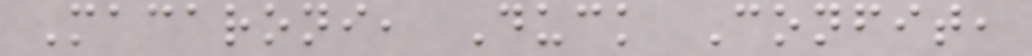Macaroni, Duck Confit,
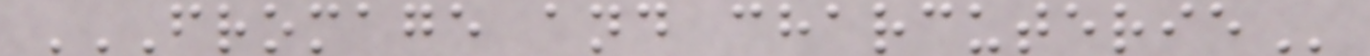FROMAGE AND CHARCUTERIE
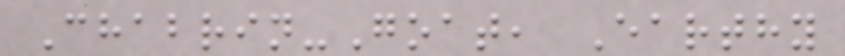Chabrin-Goat, Earthy
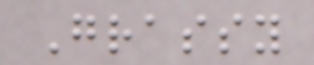Grassy
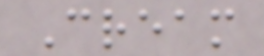Cream
